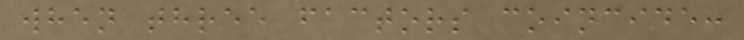when three factors coincide:
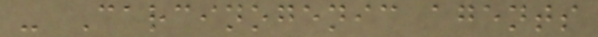- Carcinogenic agents
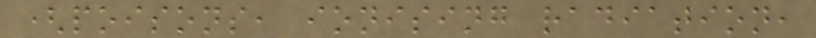(poisons, ionising radiation,
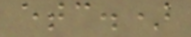etc.)
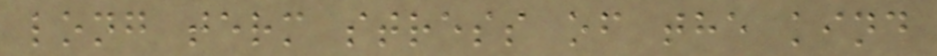long term stress of the kind
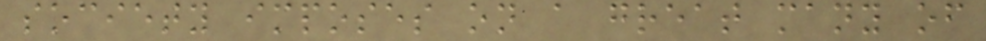society imposes on a great many of
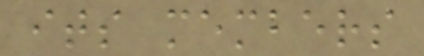its members
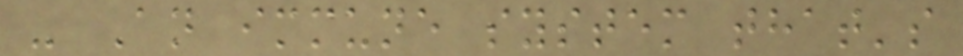- An immune system that's
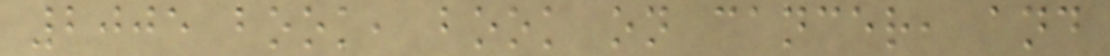2005 book, book on cancer, and
